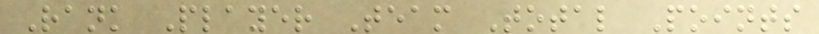Rank Player Team Total Points
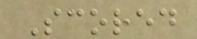Scored
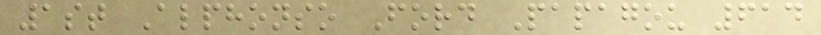1st Alphonso Ford Papagou 614
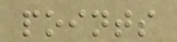points
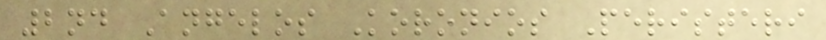2nd Angelos Koronios Peristeri
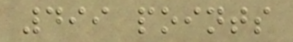499 points
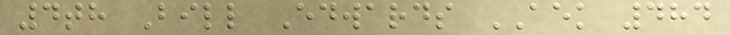4th Bill Edwards AEK 484
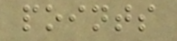points
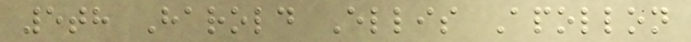5th Harold Ellis Apollon
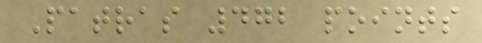Patras 472 points
